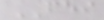FEI
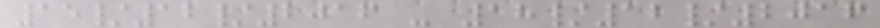15/12/2016 - 18/12/2016
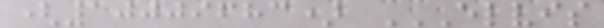(10009683) ELVIS
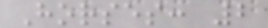Horses: 2
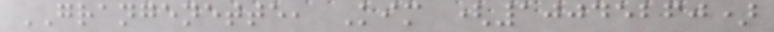GRANGENETTE, Kim (10045260)
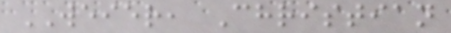WEIER, Christian
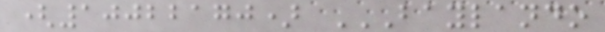(10022170) BAYLANDO
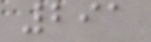291
